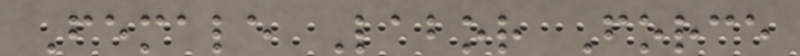Female Labor Force
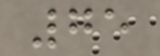75
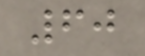60
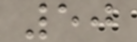50
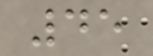45
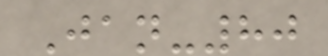Jan-80
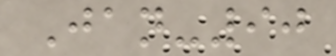Jan-90
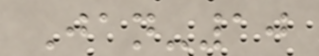Jan-10
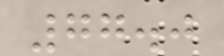77.0
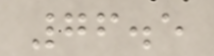76.5
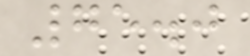75.0
